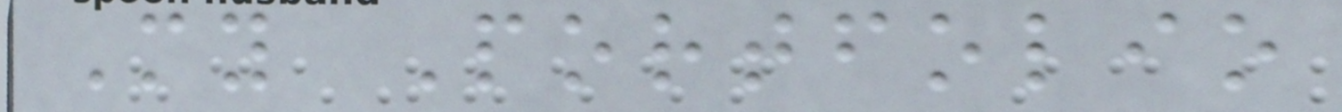My Portfolio
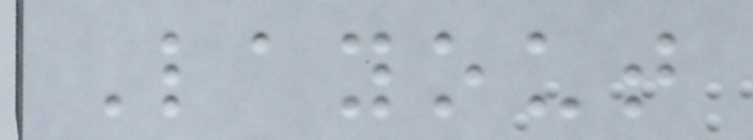Layout
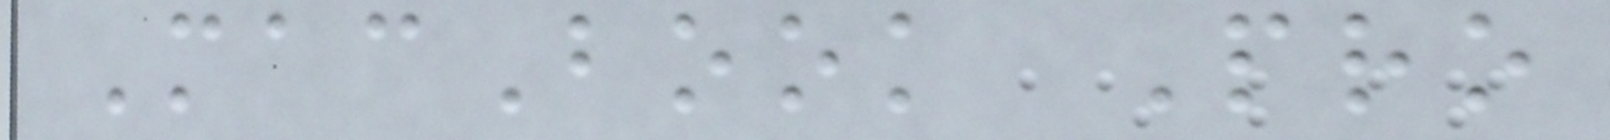MacBook Pro
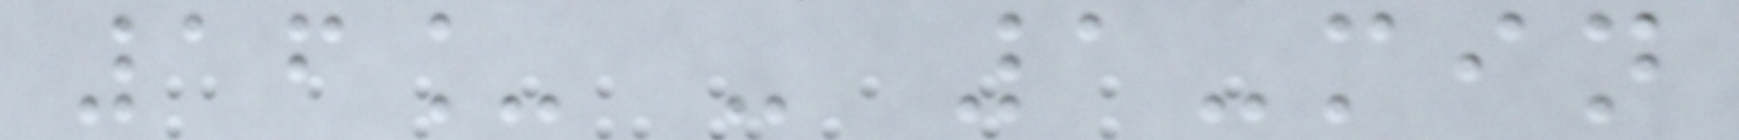16_ - 1-min
